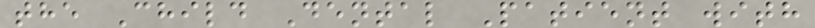the Child Dental Patient with
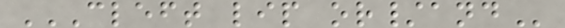CLEFT LIP OR/AND
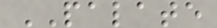PALATE
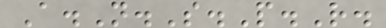A.N.S.P.R.
